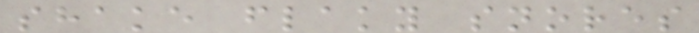shake flaky snores
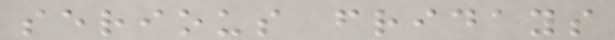serious fridays
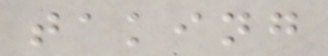taking
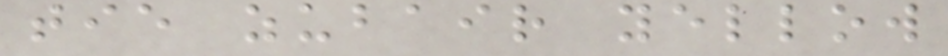tie zubair yellow
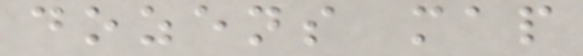dozens map
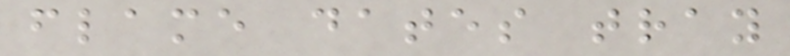flame dates tray
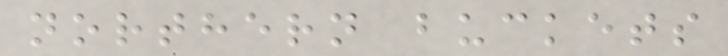northern buckets
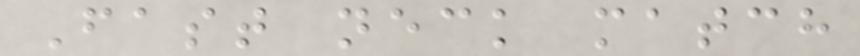Fast neck match
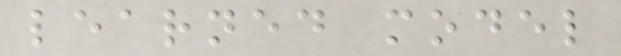learned model
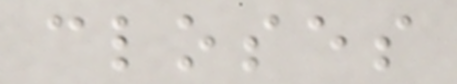closes
